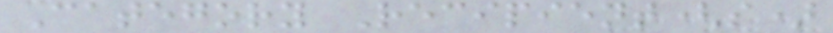Category Recipient(s)
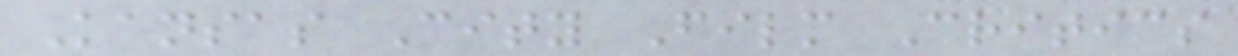Kansas City Film Critics
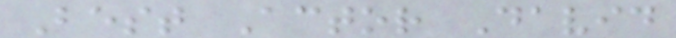Best Actor David
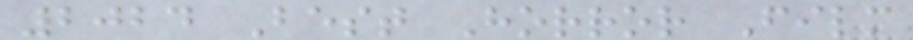2024 Best Horror Film
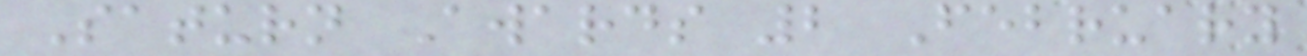Saturn Awards 2 February
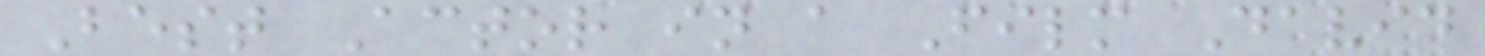Best Actor in a Film David
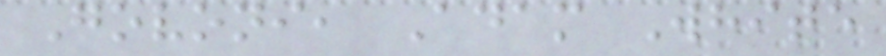Govoni, Adam White
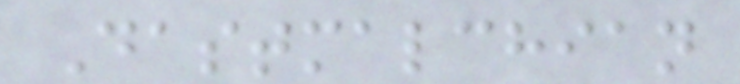Dastmalchian
